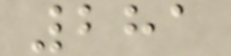281
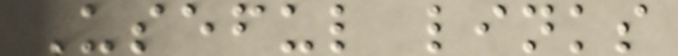Useful links
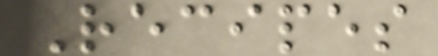Recipes
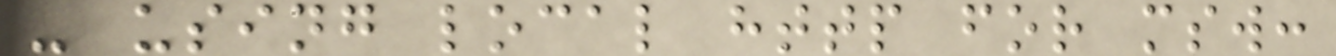- using local http for msw:
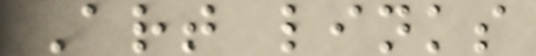Art links
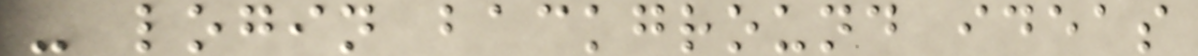- login background ideas
